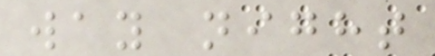way night
